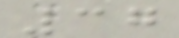37
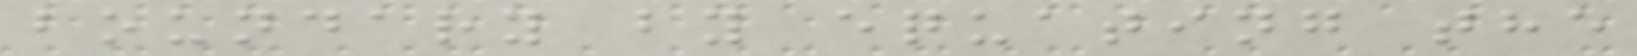boundary by equating the
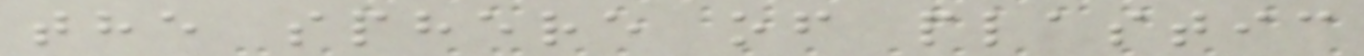the sphere of plastic
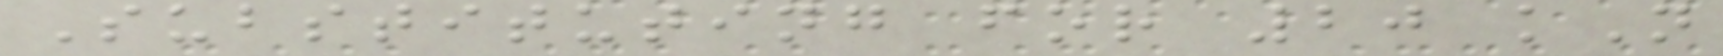Substituting for 20 kN
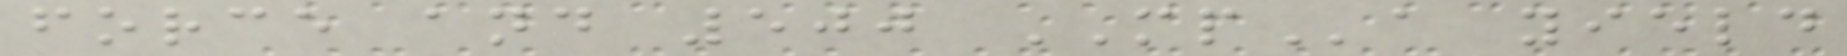force and 500 MPa yield
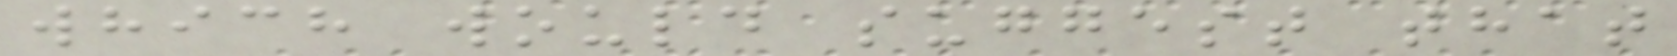which would suggest that
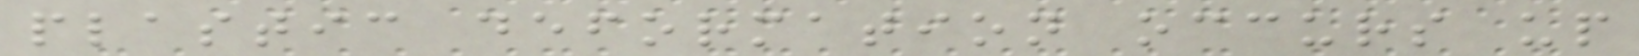plastic deformation occurs up
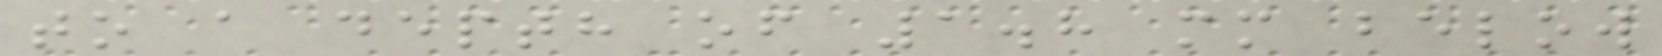to a depth of 1.8 mm below
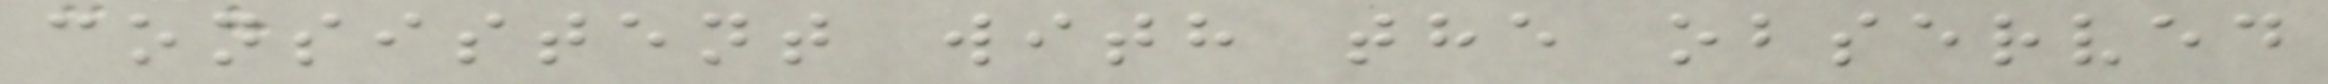consistent with the observed
